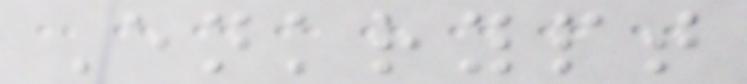Enkrypt
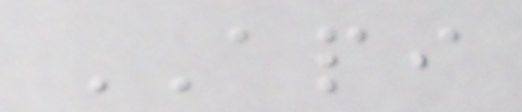API
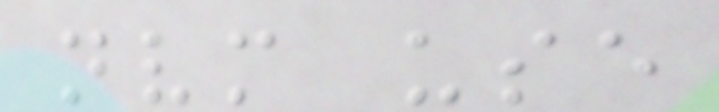nvm use
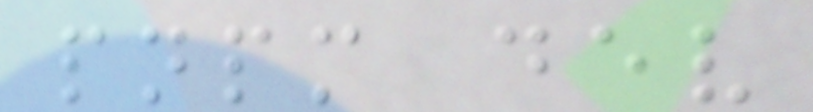pnpm dev
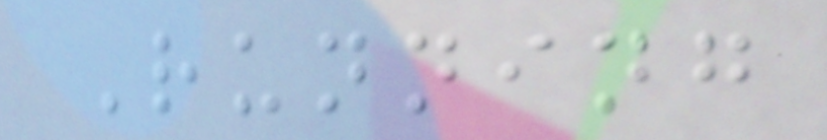Running
